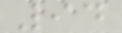94
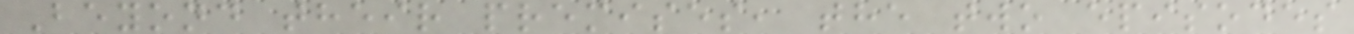Beyond their premises, the two episodes
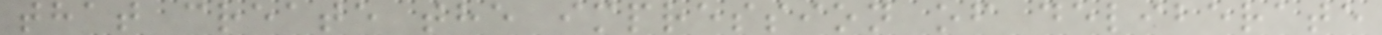that create the impression of deliberate
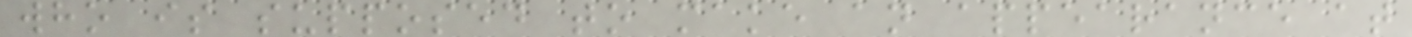who is supposed to make an appearance at
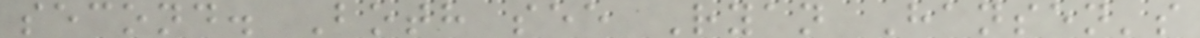second. Both see Ryan Hansen's
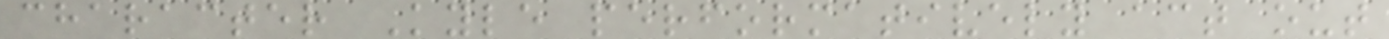character Kyle performatively act out
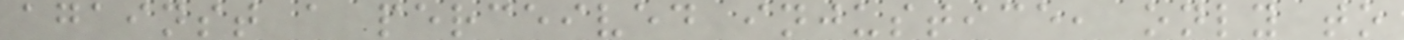against a perceived injustice, only to
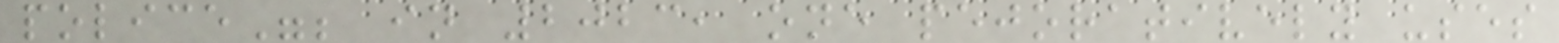police"; in 2023, one pejoratively uses
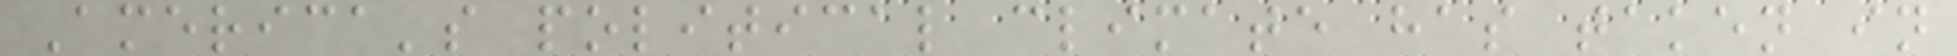America's political climate has taken in
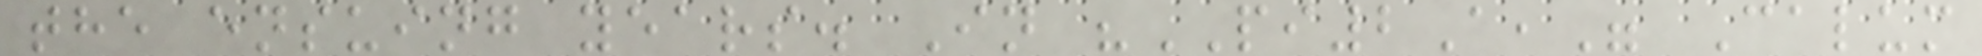the ensuing years. In "PI2A," Calum
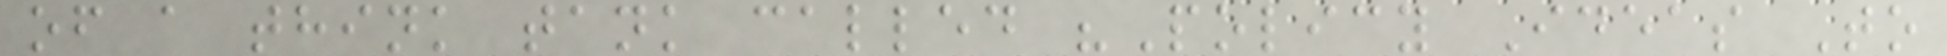of a think tank called "Policy Ideas To
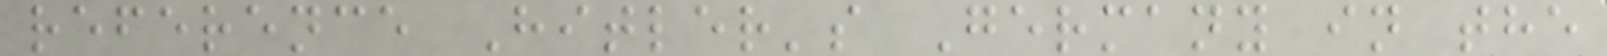reference Hitler's Germany in the
